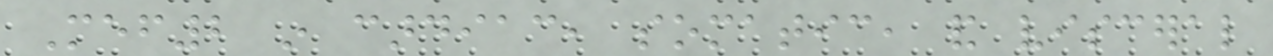Mef2 in cardiac, somatic, and visceral
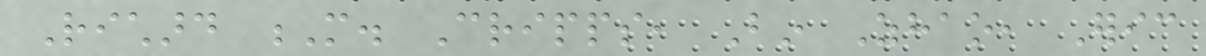Richard M. Cripps, Bin Zhao, Eric
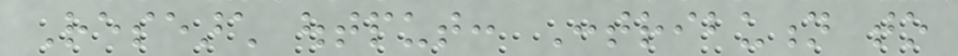Research output: Contribution to
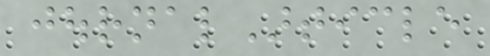journalArticle
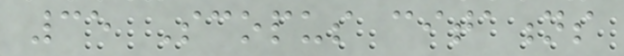35 Scopus citations
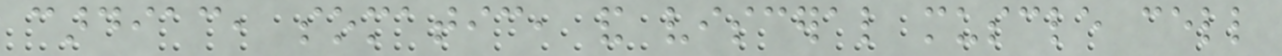cardiac, somatic, and visceral muscle cell
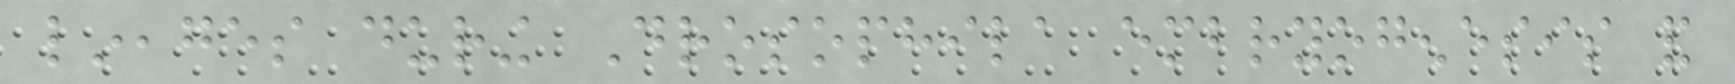lineages during Drosophila embryogenesis and
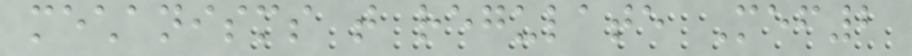mechanisms that regulate Mef2
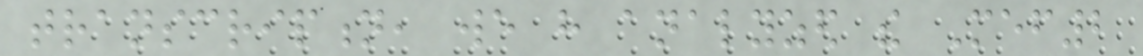transcription, we have analyzed the Mef2
